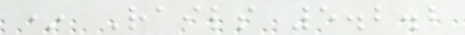* Rails 5.2.2
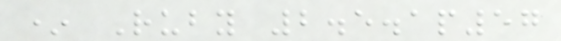* Ruby 2.5.1p57
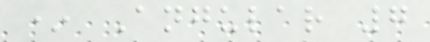* Angular 7
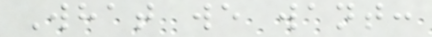What we want:
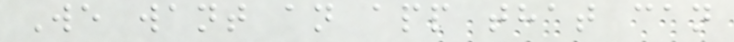We want an app that can
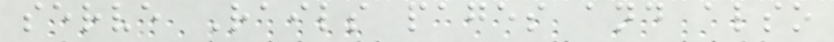serve Rails pages and also
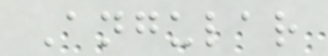Angular
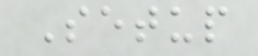Setup
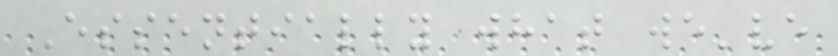Essentially what we've
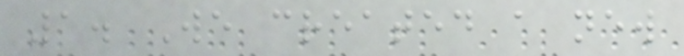1. We created a new
